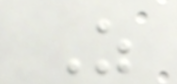As
